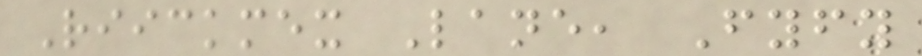Riickmex Lane, Fyfy
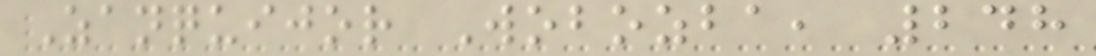Zanquijor Wobozba, 248
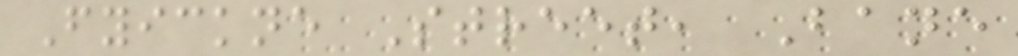Fyickne Street, Bane
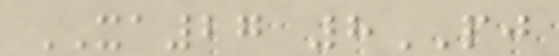XA27 8PJ
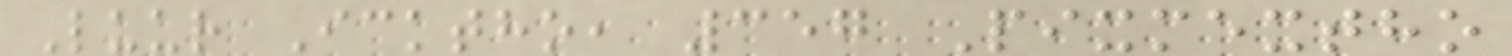Luur Icktho, 357 Pixmextho
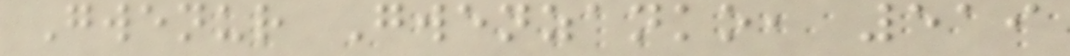Gwenur Gwenzanko, 519
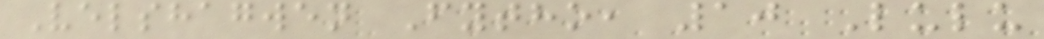Velshagwen Fytho, 10 Lulu
